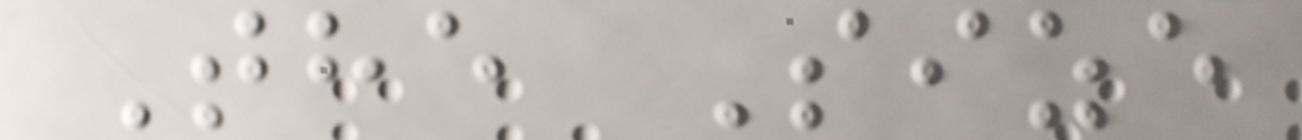The Size
